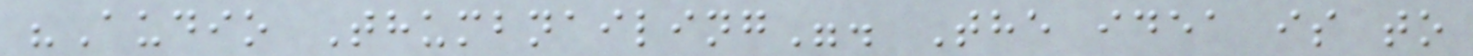"Audio Thumbnailing". The idea is to
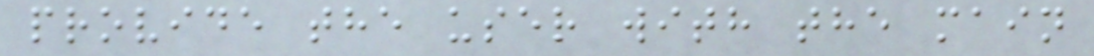provide the user with the main
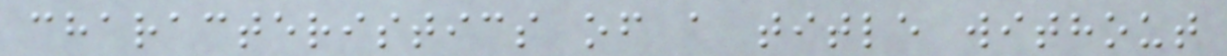characteristics of a title without
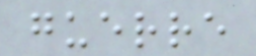guerre
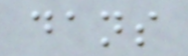dans
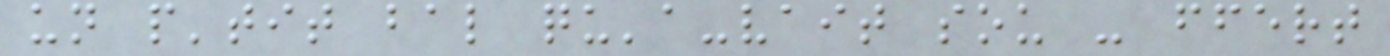un p'tit bal qu'a-vait sou - ffert
